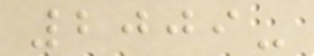2009-
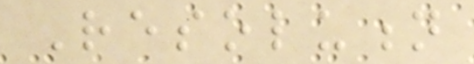Resolution
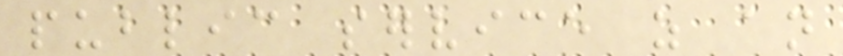public service as an
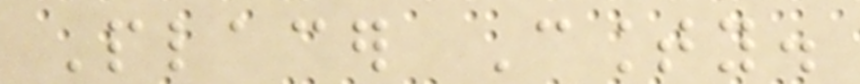Placer County.
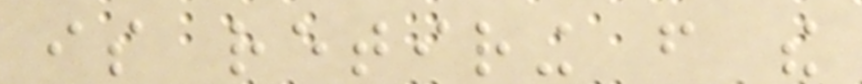is retiring from the
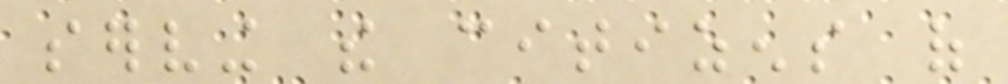serving the citizens of
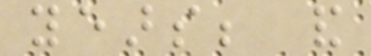years; and
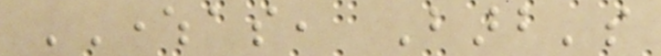WHEREAS, Barb's
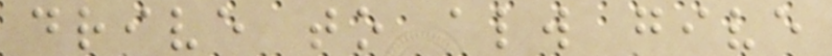drive to always give
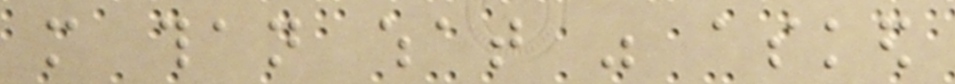more than what was asked
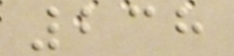238
